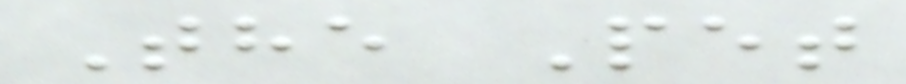The Pet
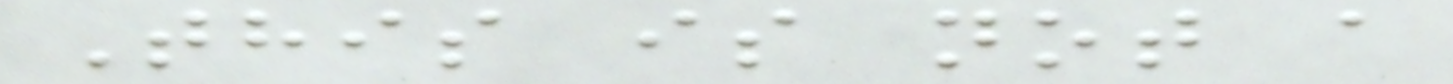This is not a
